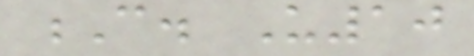C. U10
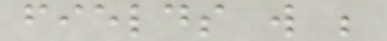fields will be
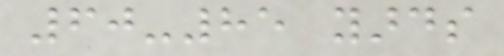60-85 yards
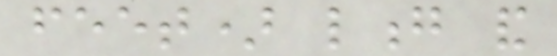feet) long and
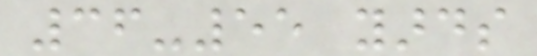36-55 yards
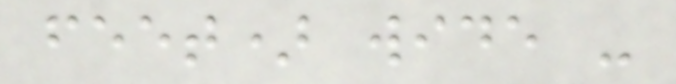feet) wide -
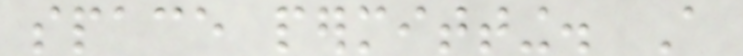space permitting. A
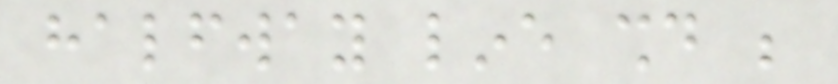halfway line should be
